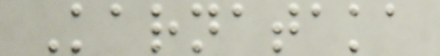Karnataka
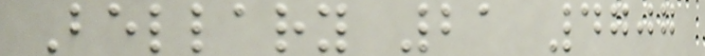Bellary 21 4707
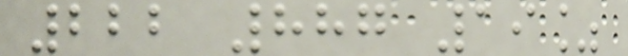222 887 19%
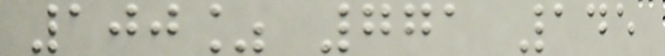100% 771 145
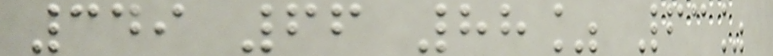349 66 88% 63%
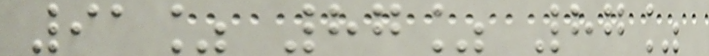91% 87% 87%
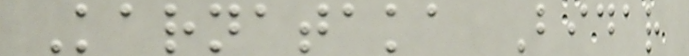Karnataka Bidar
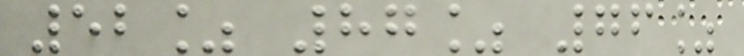52% 87% 76%
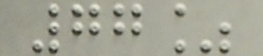77%
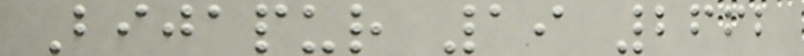Bijapur 19 2662
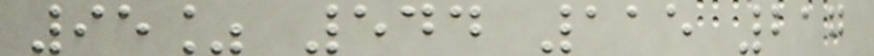95% 544 115 217
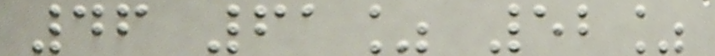46 61% 52%
